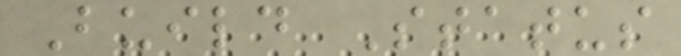Build Status
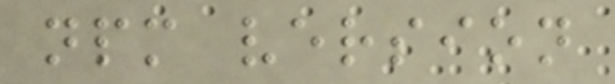npm version
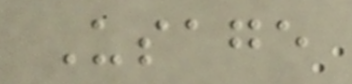Usage
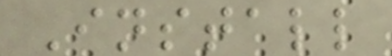Install
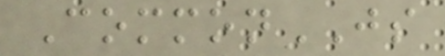CommonJS
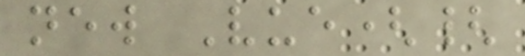new Vue({
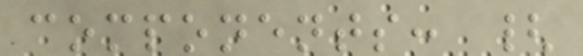components: {
